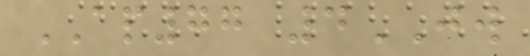AP77 4JW
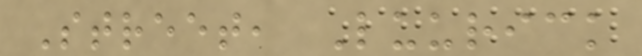Street, Luurick
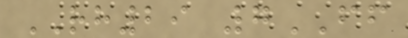RH29 7FF
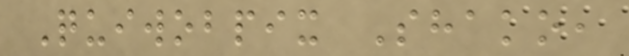Quiwobpix Shako,
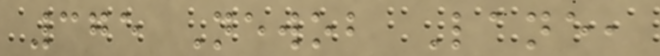375 Newob Lane,
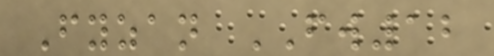Fyzan FW12
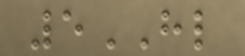5HL
